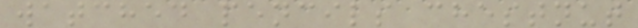watched pencils chestnut
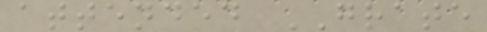attended GRATE
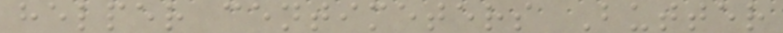helper centimeters Butter
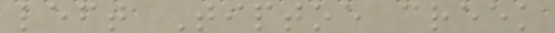left Tiptoe creek
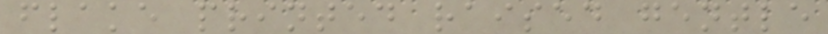flake printed raised gentle
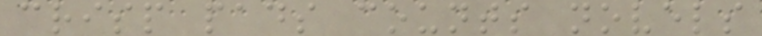crisp pads counts novels
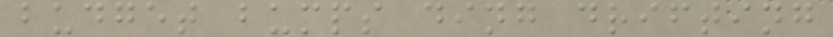budget bumps ding drifting
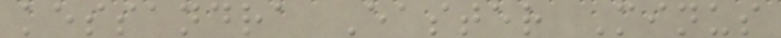kessandra Easter Minus
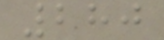280
